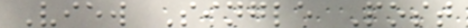View Single Post
